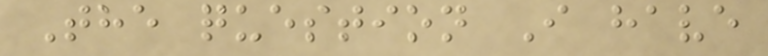The question I have
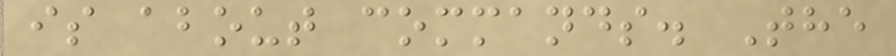is about commands. The
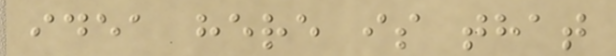idea here is that
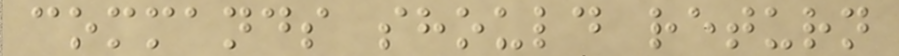commands should return
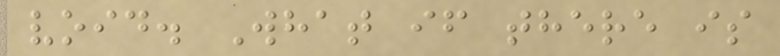void. What if there is
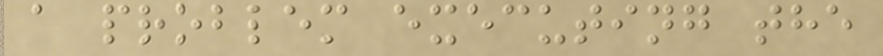a problem executing the
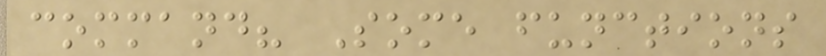command? Some functions
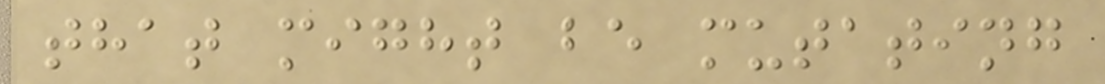that might be mutating
